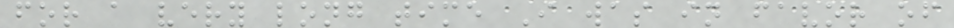for a very long time I was in favor of
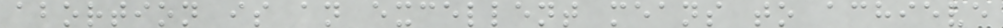abortion is an excellent means to achieve
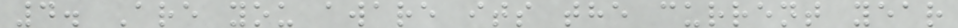4. Are you aware its the current year
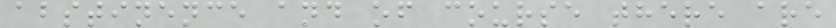abstinence and of course there are
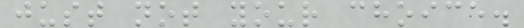just not your choice.
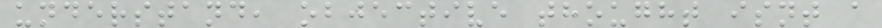understand, objective thought isnt a
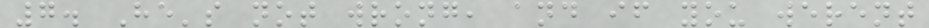7. He's not wrong, and if you werent
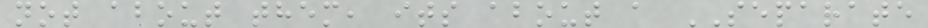not about them, its about a SEPARATE
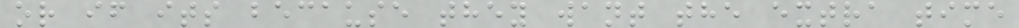or if its because they want the extra time
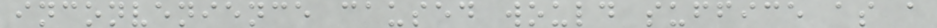inconvenience caused would suffice as a
